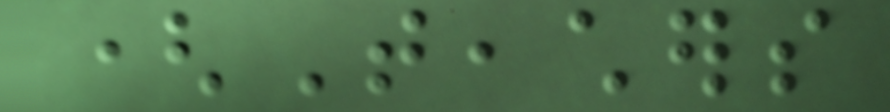(Teachers
